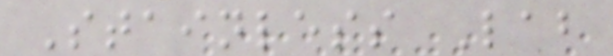Stainless Lab
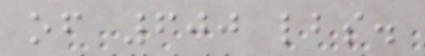of 600 lbs.
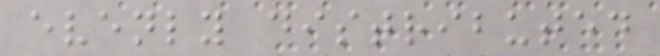evenly distributed
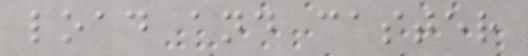load and caster
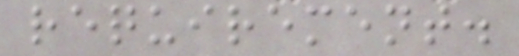requirement.
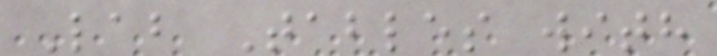Lab Tables with
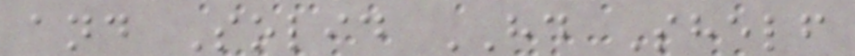and Solid HD Shelf
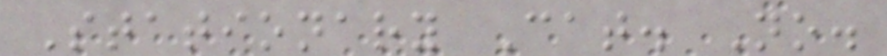Stationary Cat. No.
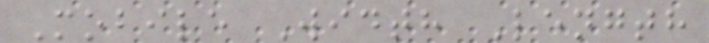Mobile Width Length
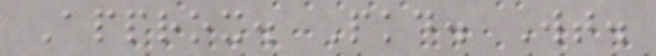Approx. Pkd. Wt.
